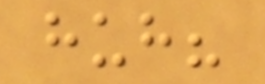huh?
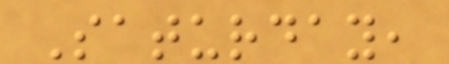Saturday,
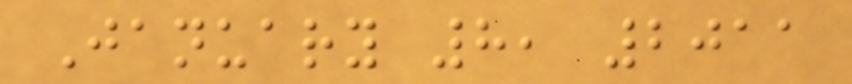January 8, 2011
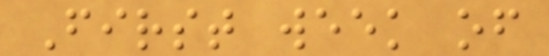First week of
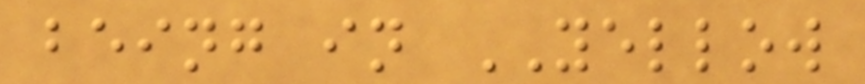being in YELLOW
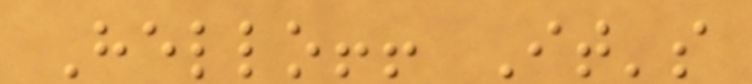Hello!! It's
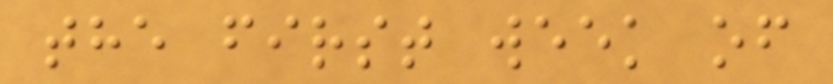the first week of
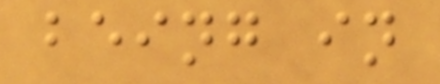being in
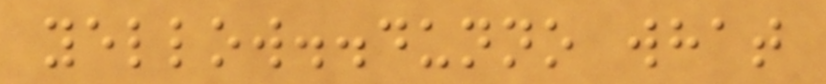yellow..dunno what
